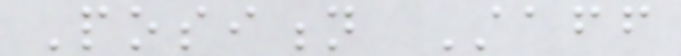Position Staff
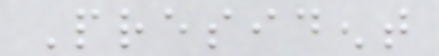President
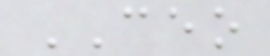CEO
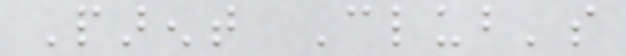Parent Club's
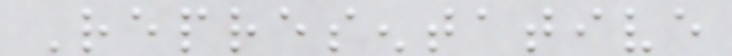Representative
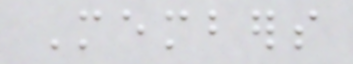Members
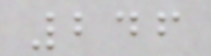246
